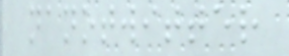nanotwitter
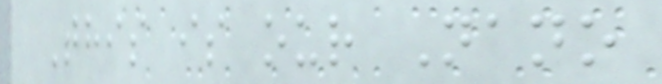This is our Nano
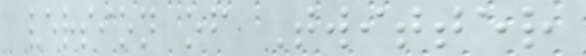version of Twitter
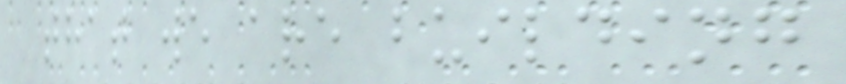that we are building
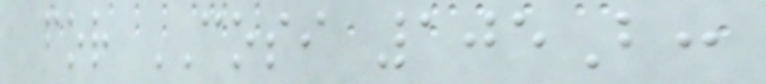for COSI 105B:
